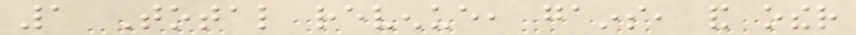1 Total revenue, gains, and other
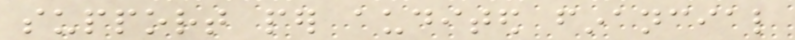support per audited financial
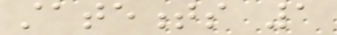statements 1
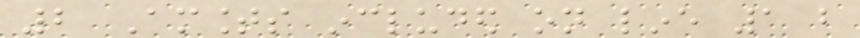2 Amounts included on line 1 but
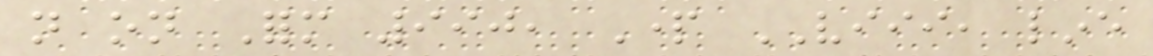not on Form 990, Part VIII, line
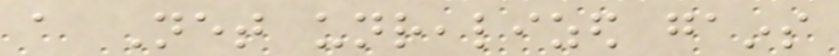a Net unrealized gains
